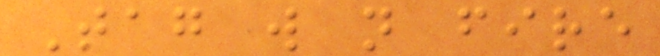Tag will not fire
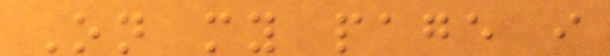On my page i
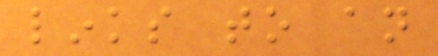links to an
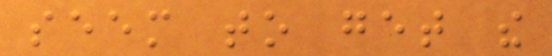seem to get the
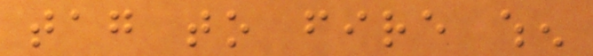tag to fire when
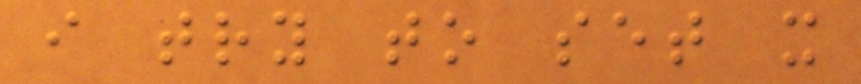i try to set it
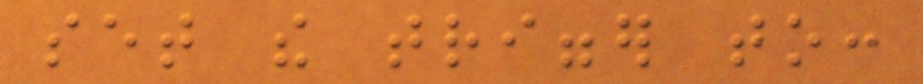set the trigger to:
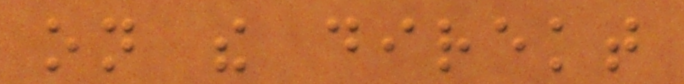on the direkt
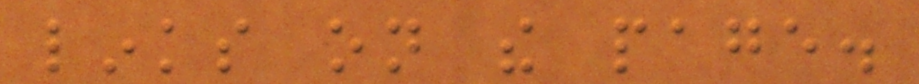links on the page.
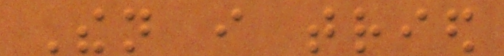Then i tried
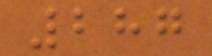287
